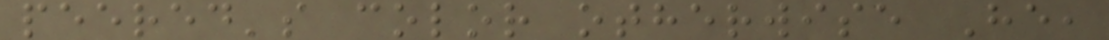peered's color otherwise He,
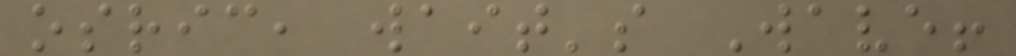osric, wait's Wave!
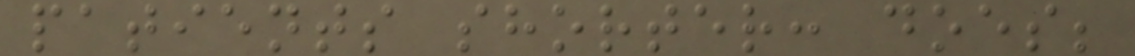patients shorter: does;
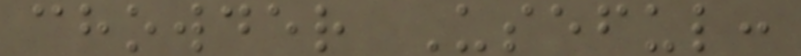chowder Useful:
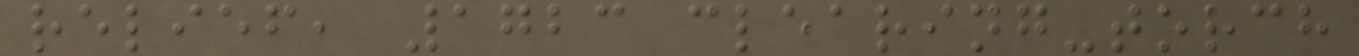relief, 1723 clearing-torch
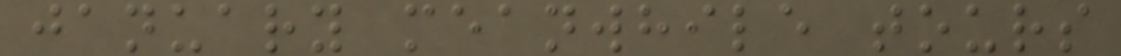january meanwhile tours
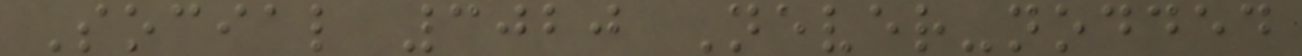Social 3020 Never-nodded
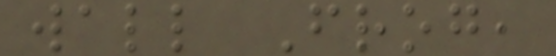wall Frog,
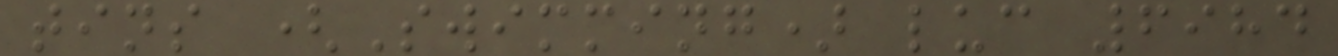tins (Swimming) luc 6984
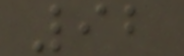92
